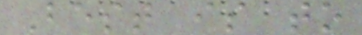Best is to
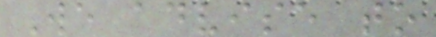We advise to
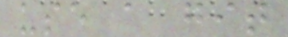use a git
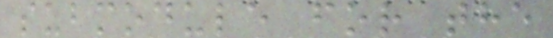submodule for the
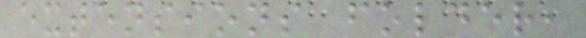extensions folder,
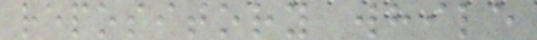repository while
